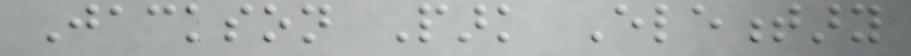Jackson Park Elementary
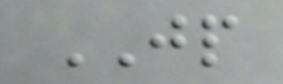JP
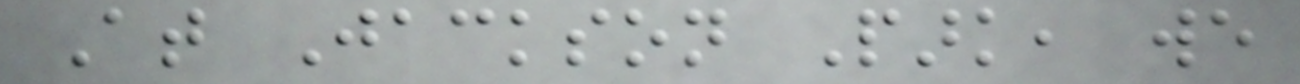At Jackson Park, we
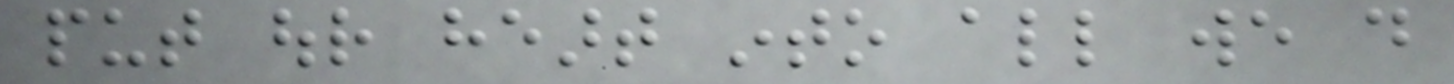put our heart into all we do
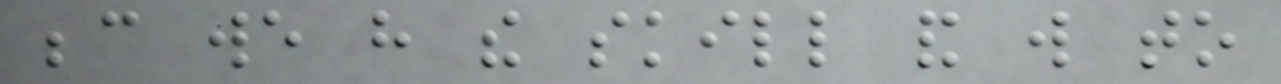because we have the skill and will to
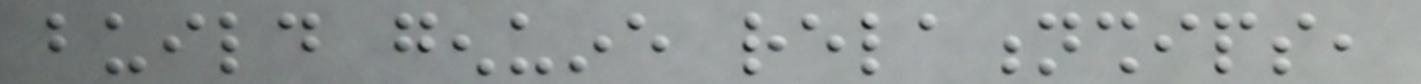build genuine relationships,
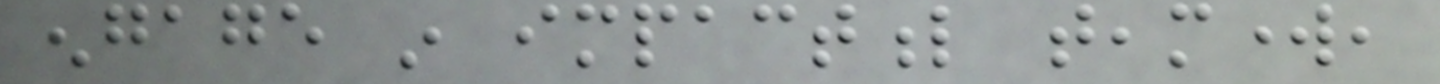engage in impactful teamwork,
